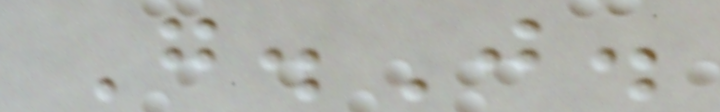G.J.
